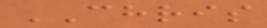CHRIS
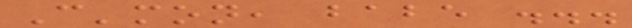C'mon, babe ...
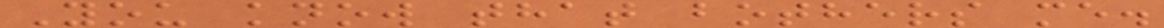You know that bothers me.
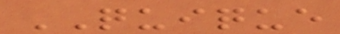QUIQUE
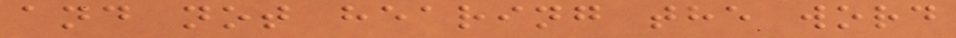and not hearing the word
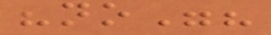"no"?
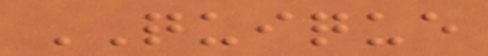QUIQUE
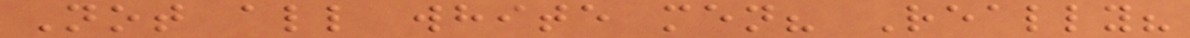Not all white men? Really?
